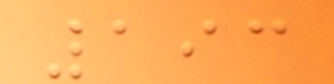193
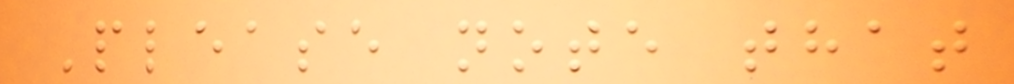Please note that
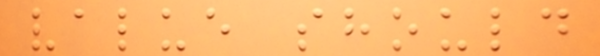value should
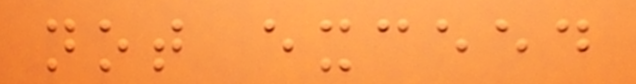not exceed
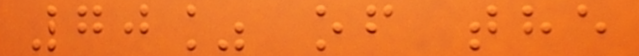70% of the
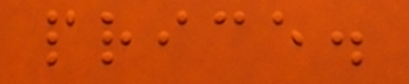price.
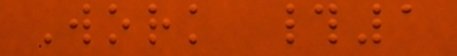Work #1
